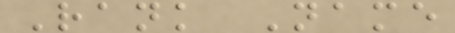Rank Name
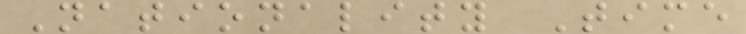Nationality Time
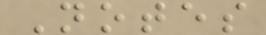Notes
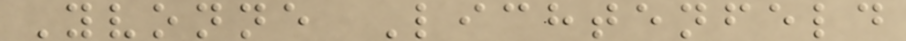Yvonne Lichtenfeld
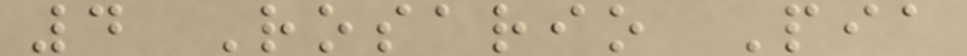4 Rosario Pia
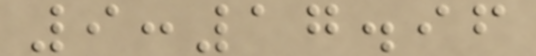9:17.96
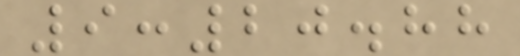9:20.88
